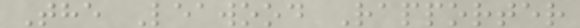The Leawood Rapporter
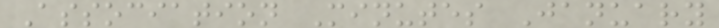Association Minutes January
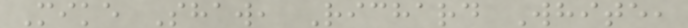Mike Shaw, Richard White,
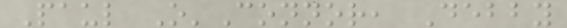Paul O'Connor, Debby
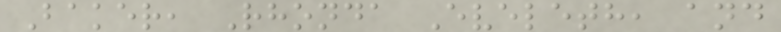Baker, Rhonda Eveleth, and
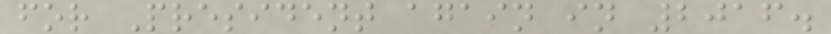for President again in 2016.
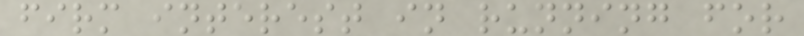firm interest in running for
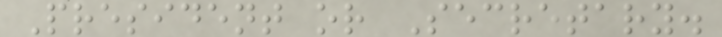President or Secretary.
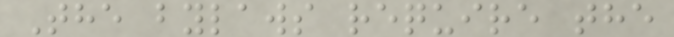The bylaws require the
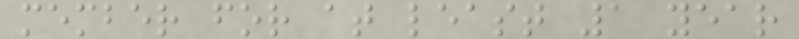member for at least 1 year
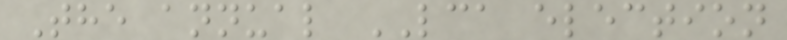The annual LCA election
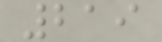219
